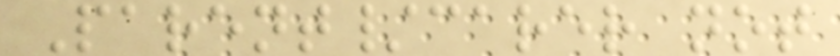Parent/carer not
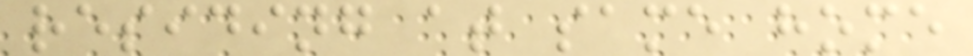residing at same home
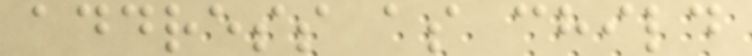address as child
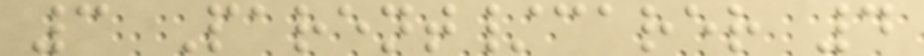3 Parent/carer 4
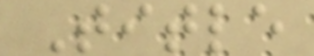Title
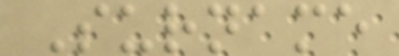Surname
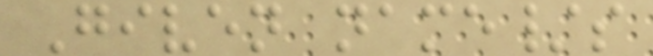Given name/s
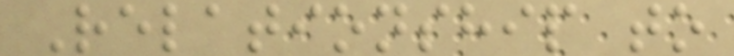Relationship to
